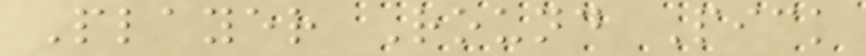Player Round Pick
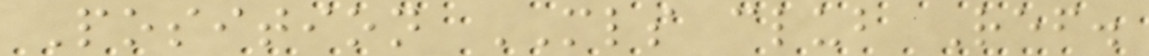Position MLS club Ref.
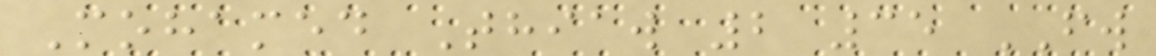Mohamed Thiaw 2 35 FW
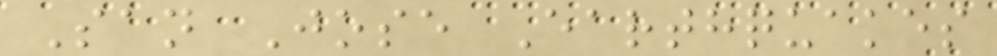San Jose Earthquakes
